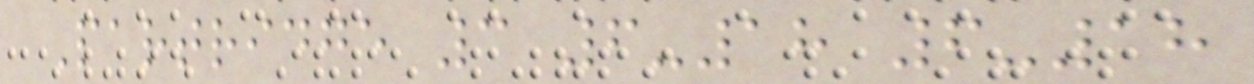Partridge 3 6-18 6-18
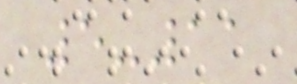5-11
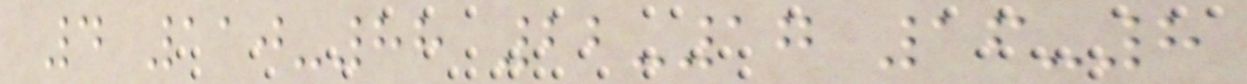4 110-88 22-17 16-8
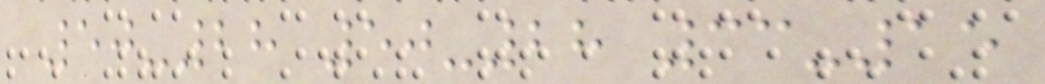50-28 50-28 33-15
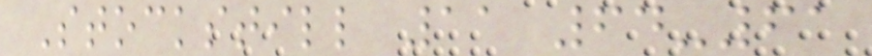Stockstill 11 64-61
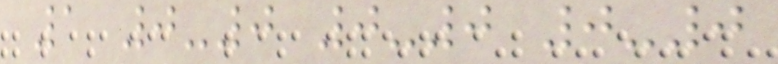1 0-0 0-0 0-0
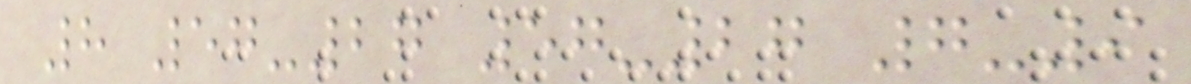8 57-27 57-27 7-9
